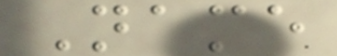Name
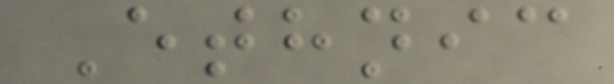Ethnic
